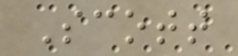Scott
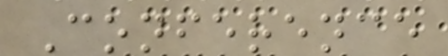Conference
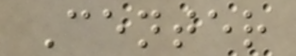Center
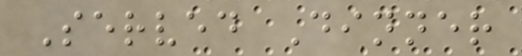Served Dinner
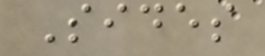Sides
